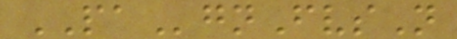PAgnFvsN
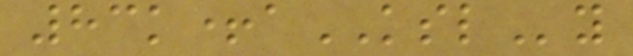83k+aKSLy
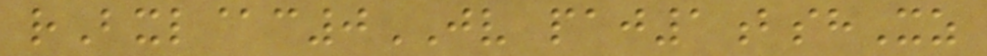rBxl@c0JV paj1bshXz
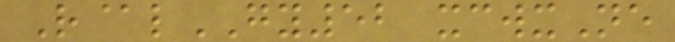R@lGY52 xcwxNe
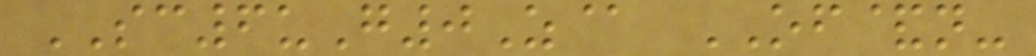SC6uG0Z@ OF&n-
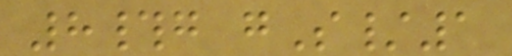8#g gS/1
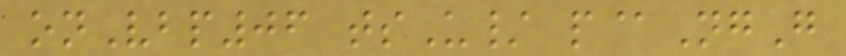onVbp06 tsU/ p@NgG
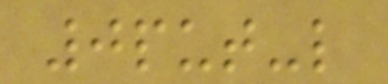0put-l
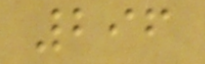296
